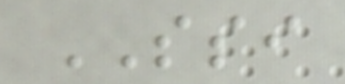SSI
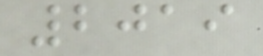2019
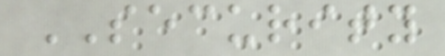SECURITY
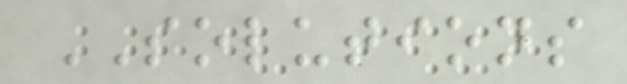SOLUTIONS
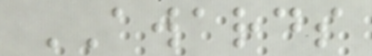AWARDS
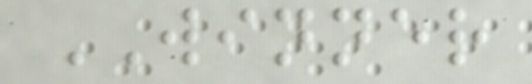WINNER
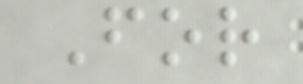For
